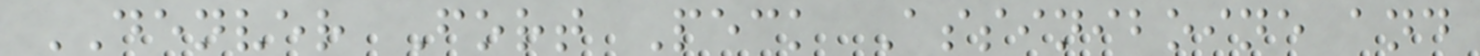DENVER Fort Peck Assiniboine and
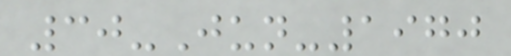30-Jun-1970
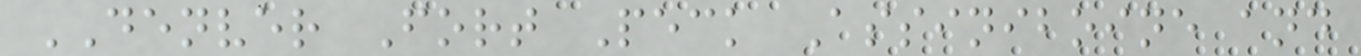DENVER Fort Peck Assiniboine and
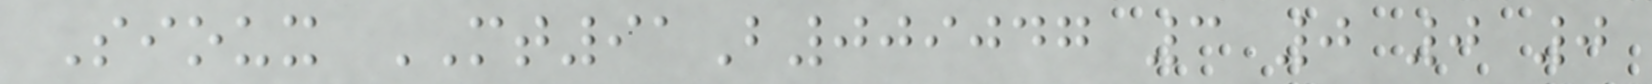Sioux MT91B009047 3 0 0 0
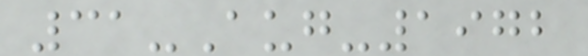31-Aug-1972
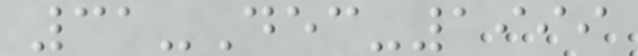31-Dec-1999
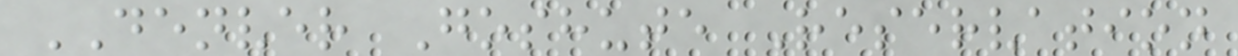DENVER Goshute Reservation
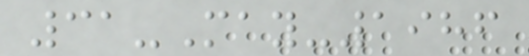31-May-1986
